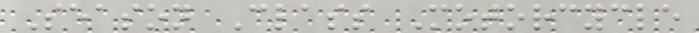Season Class Motorcycle
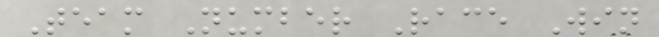Team Number Race Win
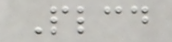Plcd
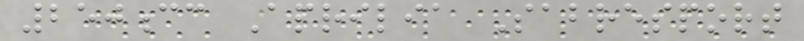250cc Aprilia Sabresport
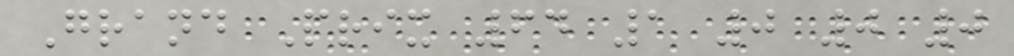Grand Prix 64 1 0 0 0
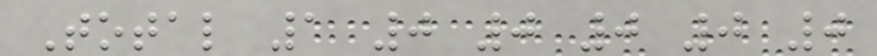Total 1 0 0 0 0 0
